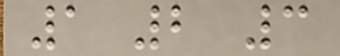1 2 3
